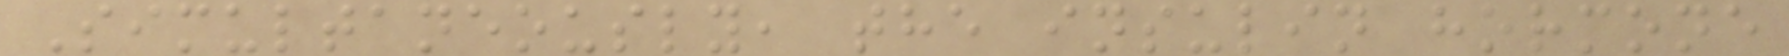Simultaneously, the insulin hormone
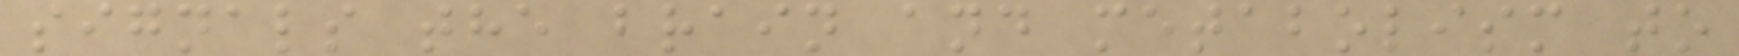signals the brain and metabolism to
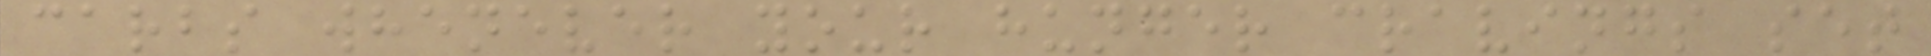carbs whenever your hunger cravings set
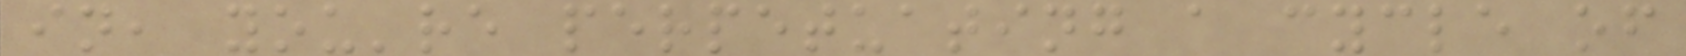in, you're perpetuating a cycle of
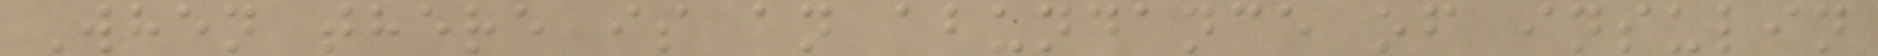When there is an abundance of insulin
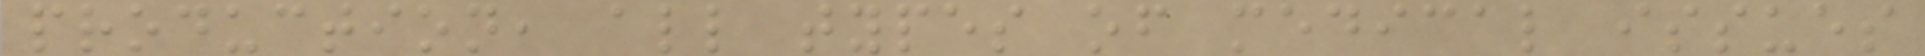production, all types of medical issues
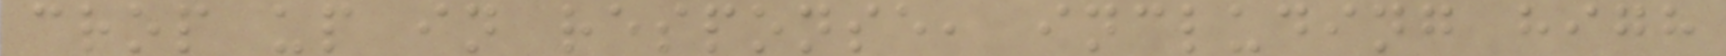crop up in response, including high
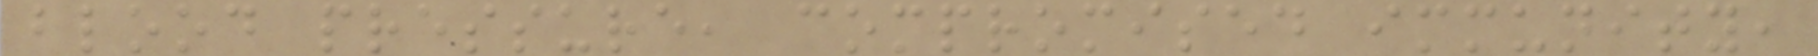blood pressure, compromised immunity,
